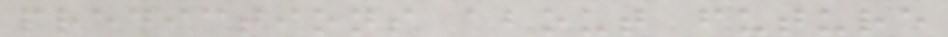predictions about future
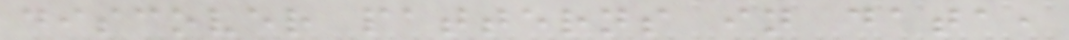discover patterns in data,
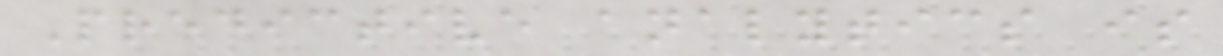Predictive analytics is
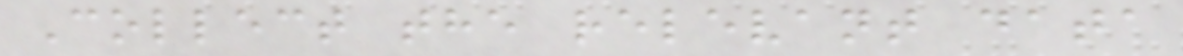Collect the relevant data
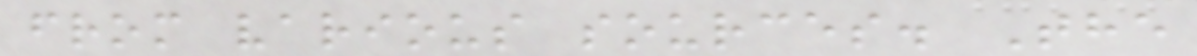from various sources. The
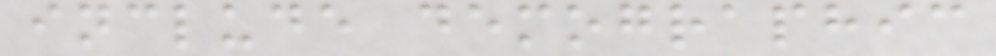include demographic
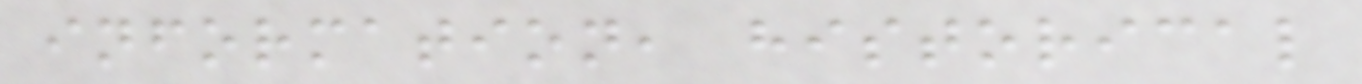information, historical
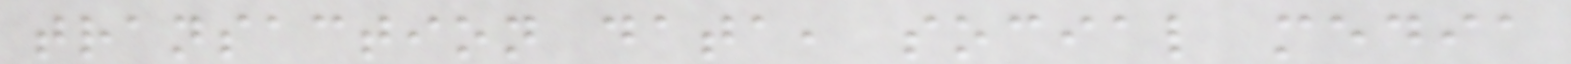transaction data, social media
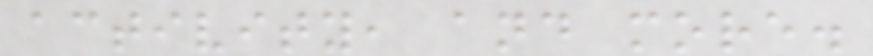activity, and more.
